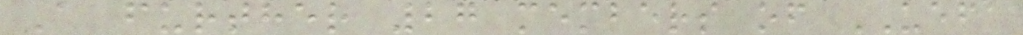A further 27 members of UEFA
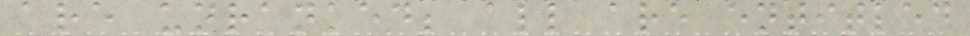are unranked; all are entitled
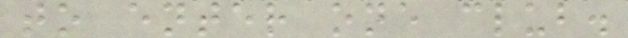to enter one club.
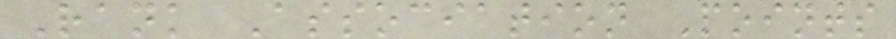Rank Association Points
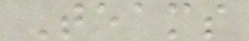Teams
